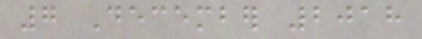7 December 2018
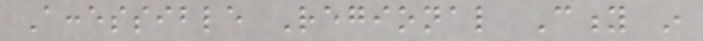Accessible Regional City in
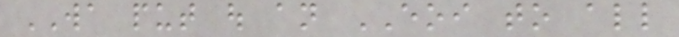WA put out an EOI to all
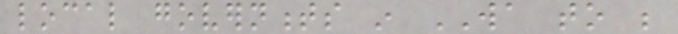local governments in WA to be
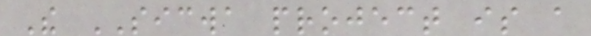The SICWA project is a
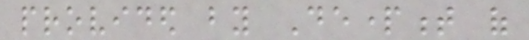provided by Department of
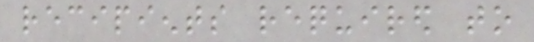recipients required to
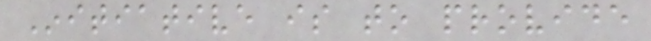Initiative is to provide
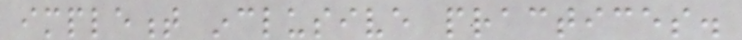implement inclusive practices.
